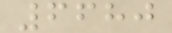6680
